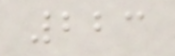223
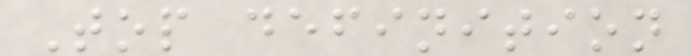Top definition
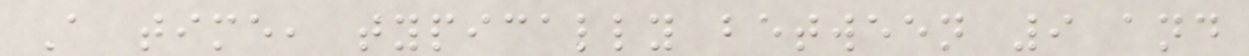A time, typically between 9 and
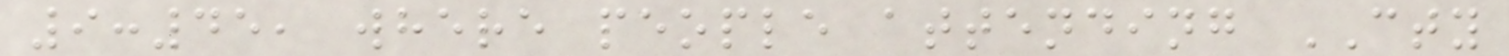9:45, where people attending CTY
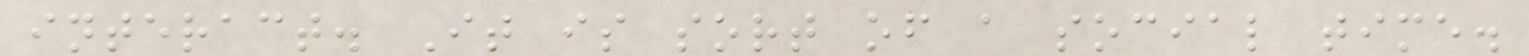interact. It is sort of a social time.
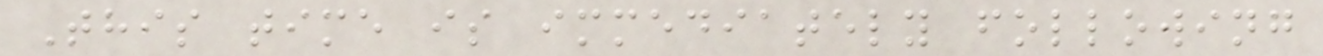This time is immediately following
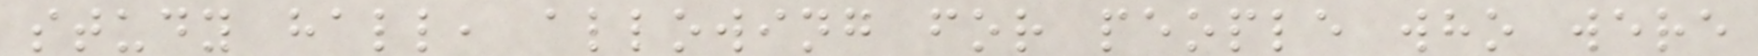study hall, allowing for people who were
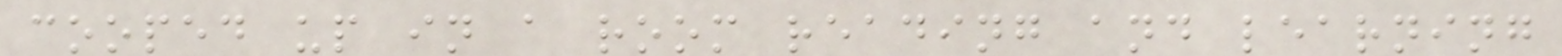cooped up in a room reading and learning
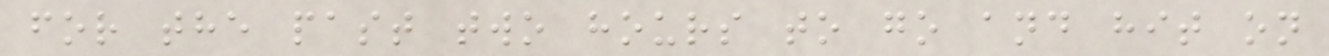for the past two hours to go and hit on
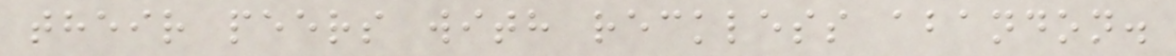their peers with reckless abandon.
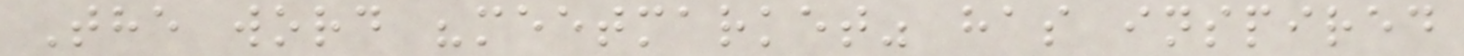The word "meetmarket" has inspired
